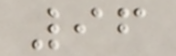96
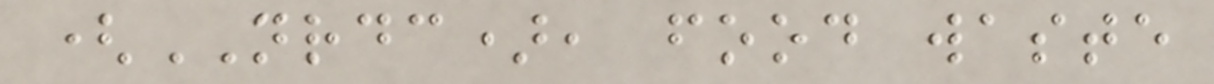(NRDC), food waste
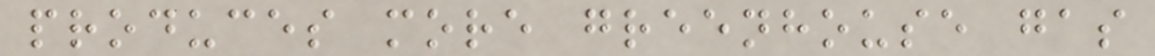produces more greenhouse gas
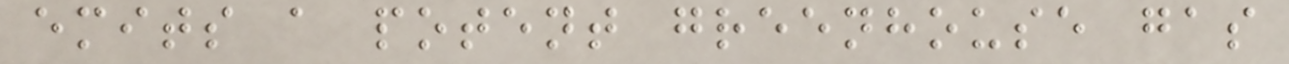emits a potent greenhouse gas
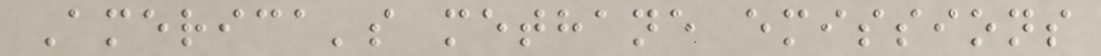America's methane emissions
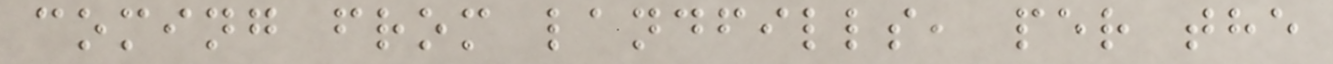coming from landfills, per the
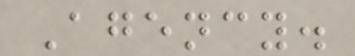Agency.
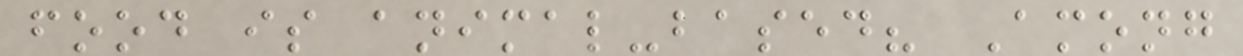food is animal-based? Among
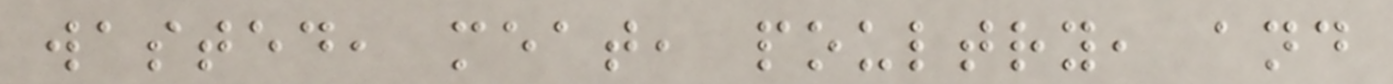wasted, meat, poultry, and
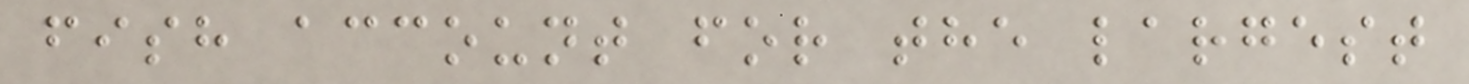fish account for the largest
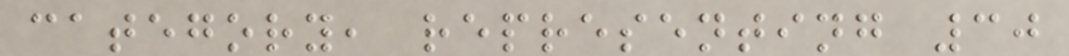category, representing 30
